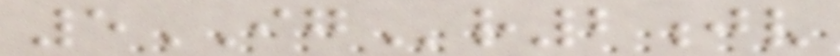5IGr2jv
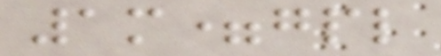1m=gpl
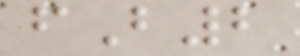fB2
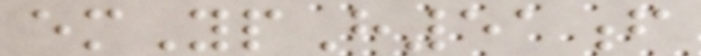emYpH51f
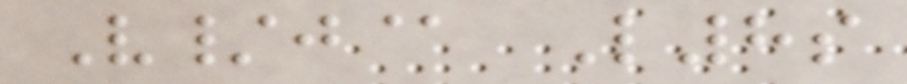V/j@ L8s
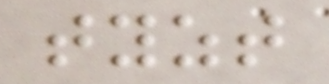tyzt
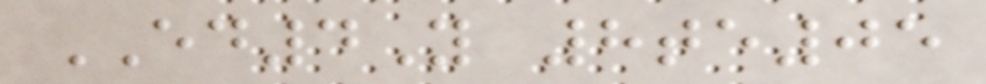ED4Y 8te05
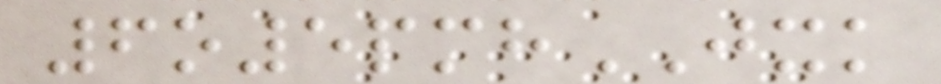6o5pmhJXK
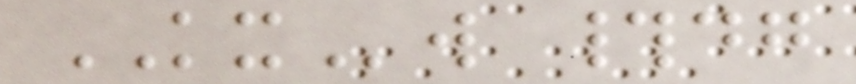KXw #dg
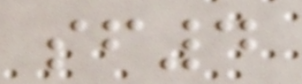sf4
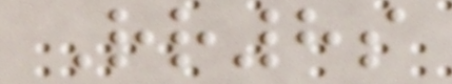Rr8s
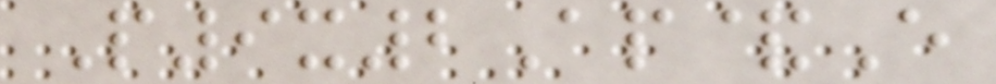P9x2Ap&E
